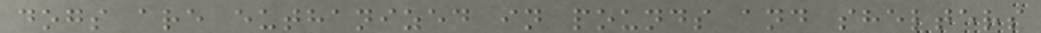dogs are euthanized in pounds and shelters
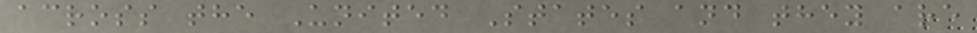across the United States and they are
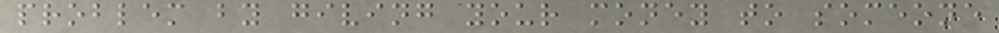problem by giving your money to someone
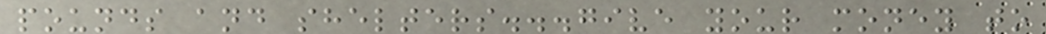pounds and shelters...give your money to
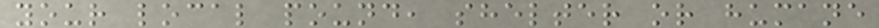your local pound, shelter or humane
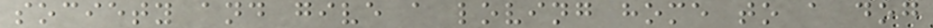society and give a loving home to a dog
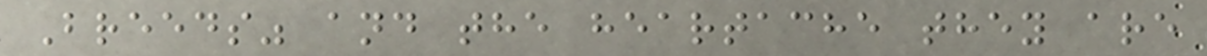Breeds" and the heartache they are
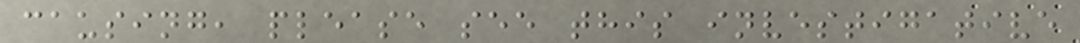causing, please see this investigative
